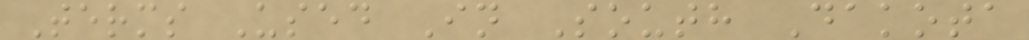Terms Used In South Dakota
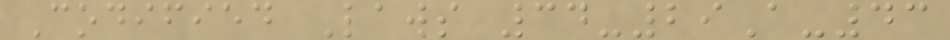Codified Laws 34-29A-43
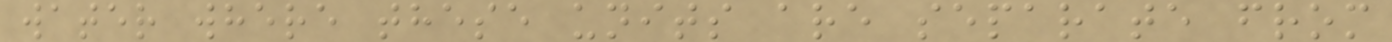water where these units are separate from
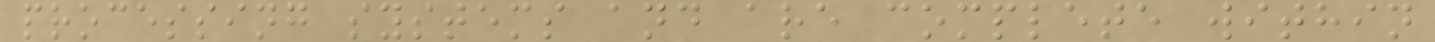processing systems and are complete within
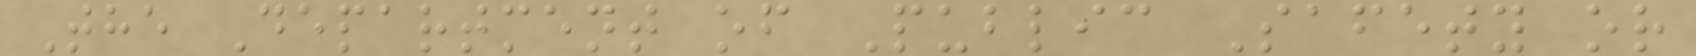The Department of Public Safety or
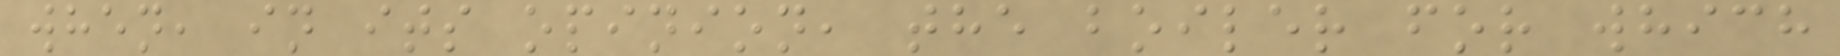when, in its opinion, the boiler for which
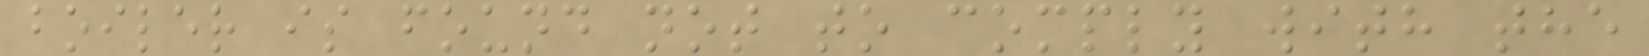boiler is found not to comply with the
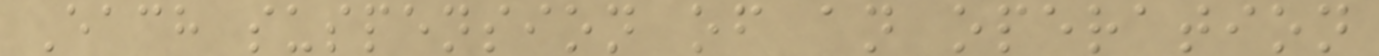Each suspension of an operation
